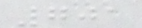701
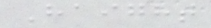Haight
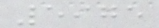5975
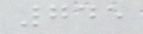745
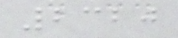2320
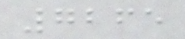7265
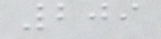209
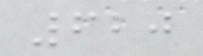620
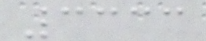3333
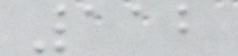112
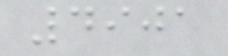4901
